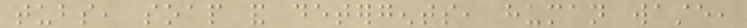tubs, soap and detergents, human waste,
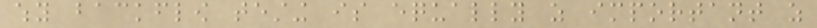why backflow testing is equally as important as
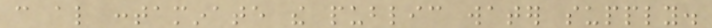can also contaminate the public water supply.
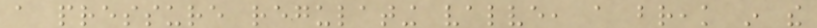a pressure regulating valve, a break in the
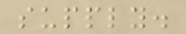supply.
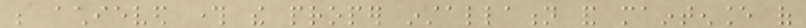be achieved through the proper installation and maintenance of
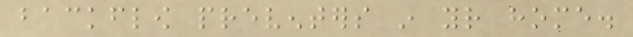backflow preventers in your home.
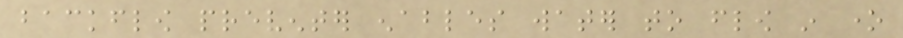backflow preventer enables water to flow in one
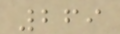269
